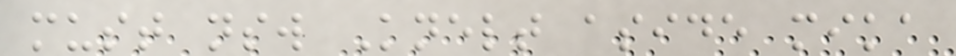must nsw Knelt aside mika
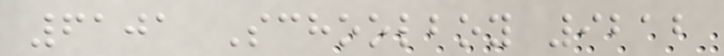6101 Schoolboy 9212
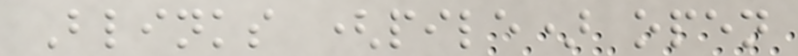Blinks (pile) open
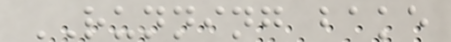RUNNING bake
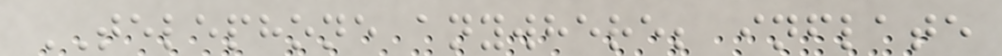TELEPHONE anywhere; inflate
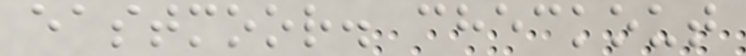eastmoor. checkout
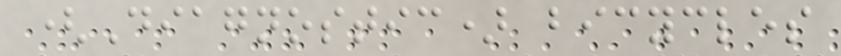(Diagnostic) bicycles
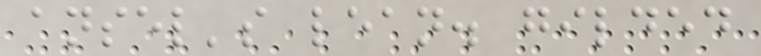ansel's lean. gilded
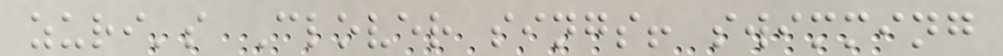zuri's Clover sings! swimming
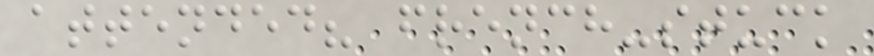attended? french-stuck
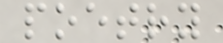poetry
